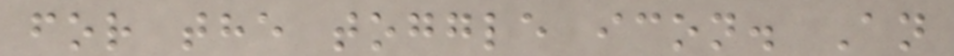for the toggle icon. An
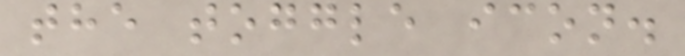the toggle icon.
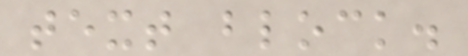text block.
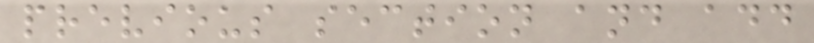previous section and add
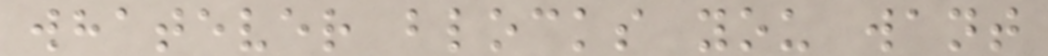whatever blocks you want
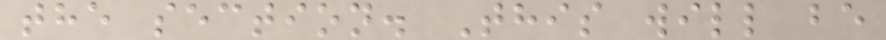the section. This will be
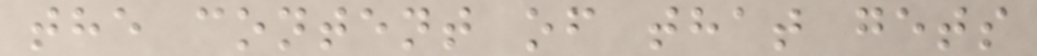the content of that gets
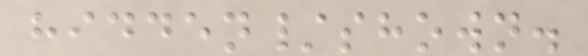hidden/shown.
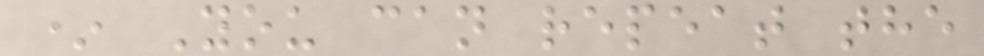* You can repeat the
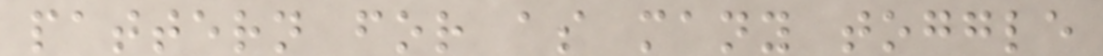pattern for as many toggle
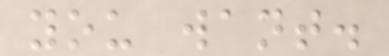you want.
